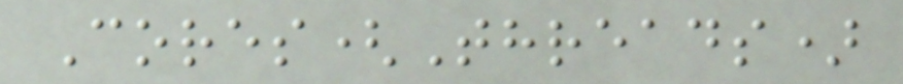Cores(Threads)
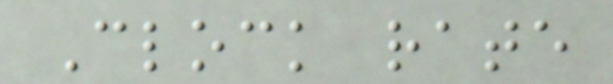Clock rate
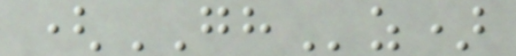(GHz)
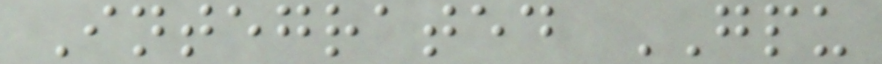Integrated GPU
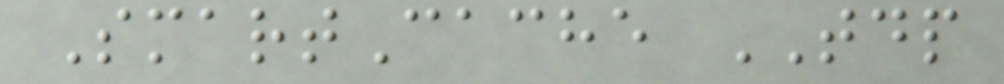SmartCache TDP
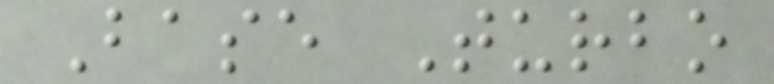Base Turbo
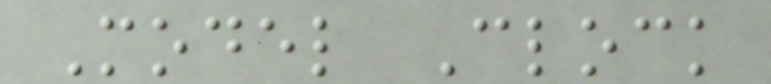Model Clock
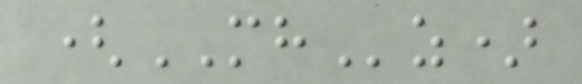(MHz)
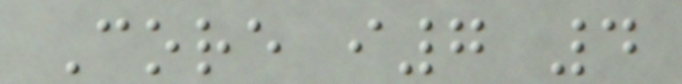Core i7 4
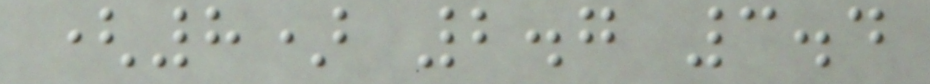(8) 2.7 3.4
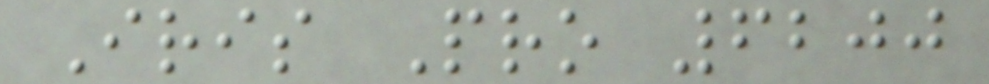Iris Pro 6200
